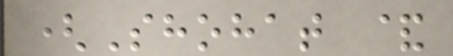(Shohat &
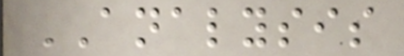ANALYSIS
